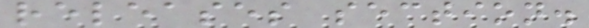releases section.
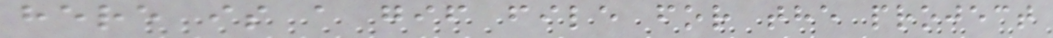here is a gif file for the project
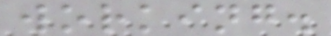working.
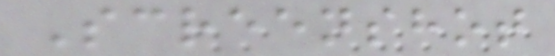Screenshot
